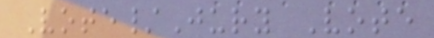Vote/Jury Vote
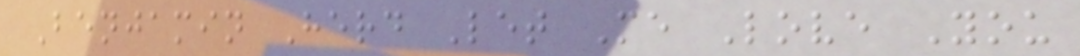Benjamin Herd Let Me Love You
